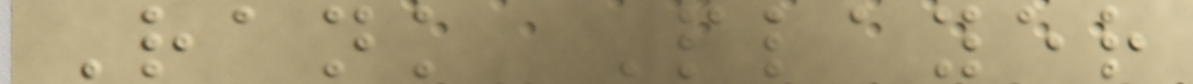Rank Player
